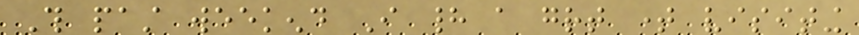This past weekend I had a great time visiting
